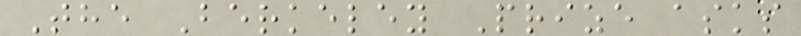The Berkeley Prize asks
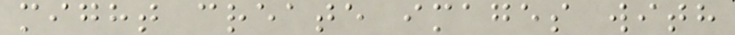might create images with
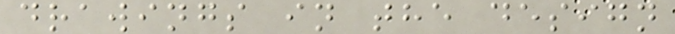drawings in the design
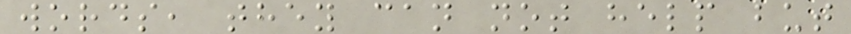words, they can not help but
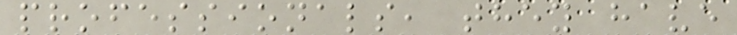professionals, they have
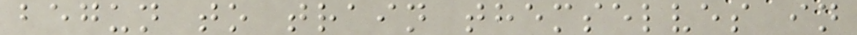begun to train themselves in
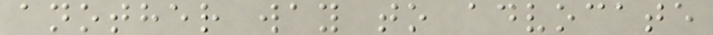another way to advocate
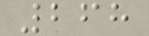268
